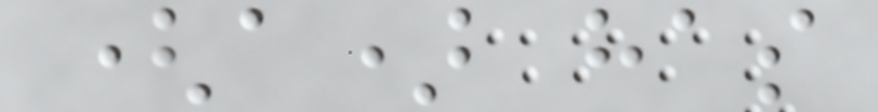(a) has
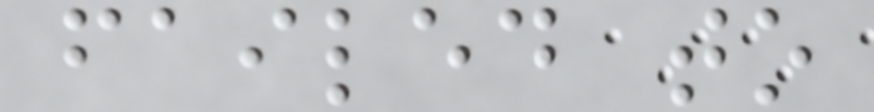failed to
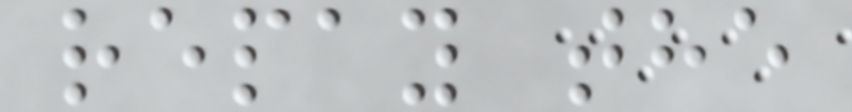repay the
